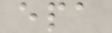epa
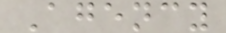Agency
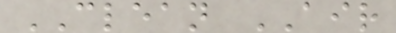CLEAN AIR
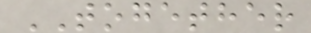TOGETHER
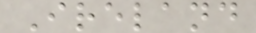Ireland
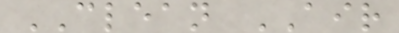CLEAN AIR
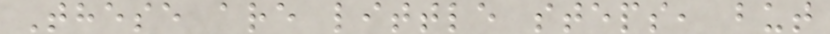These are little steps, but
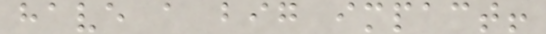have a big impact!
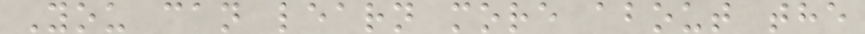You can learn more about the
